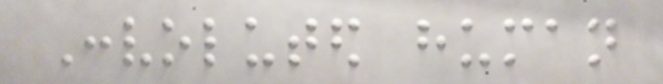Convoluted human
